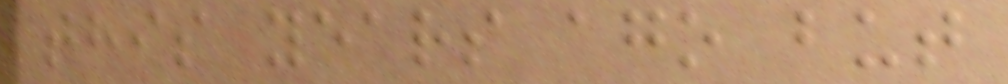this years ago but
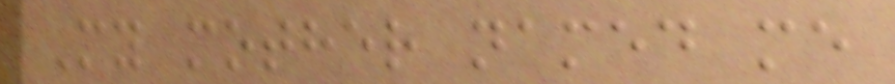My mother named me
